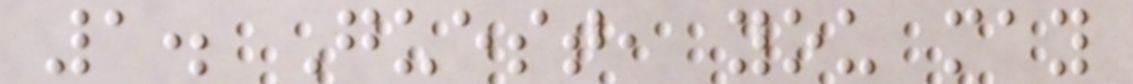1. Guest, you may
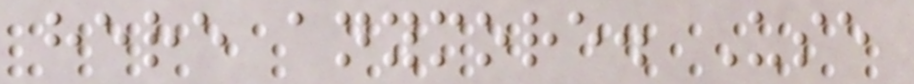here anymore. Use
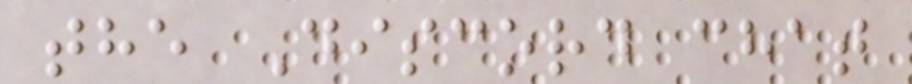the Discord chat
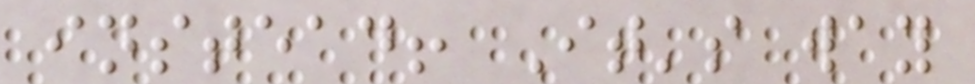instead! It's way
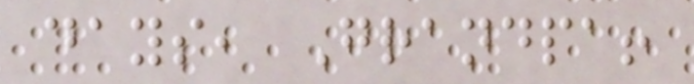days, Grandpa!
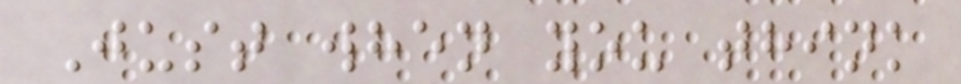Just when you think
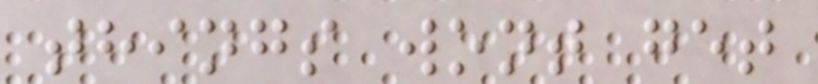things wont get
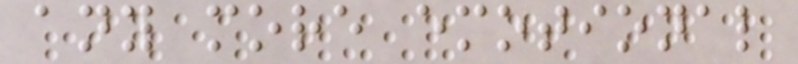any more emotional
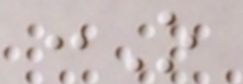:O
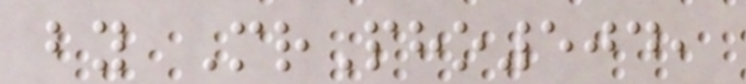by MrPho504,
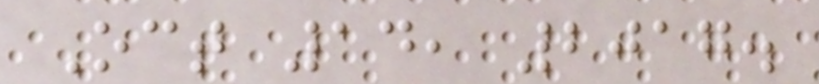Oct 14, 2017.
